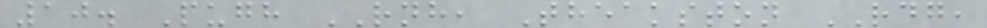10. Pugh RNH, Theakston RDG,
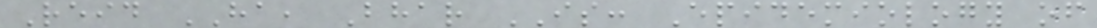Reid HA, Bhar IS: Epidemiology of
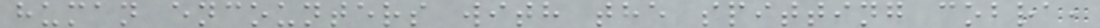human encounters with the spitting cobra,
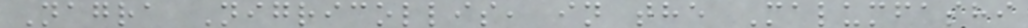Nagra Nigricollis, in the Malumfashi
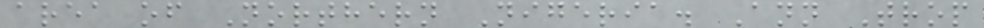area of Northern Nigeria. Ann Trop
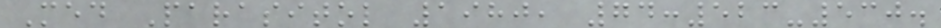Med Parasitol 1980, 74:523-530.
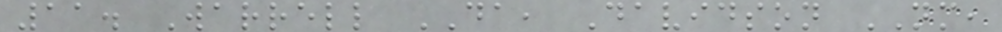11. Warrell DA, Davidson NM,
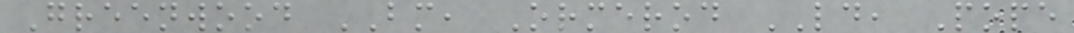Greenwood BM, Ormerod LD, Pope
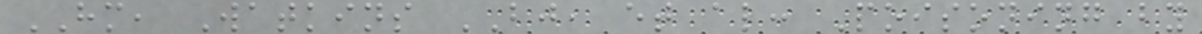HM, Watkins BJ, et al: Poisoning by
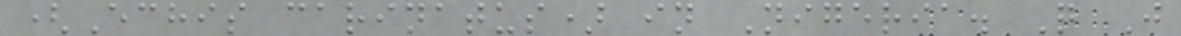(Echis carinatus) in Nigeria. Q J
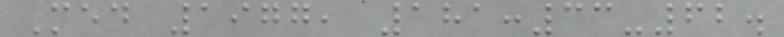Med 1977, 181:33-62.
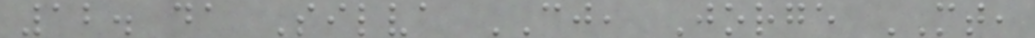12. da Silva CJ, Jorge MT,
